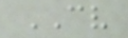CV
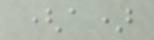(a)
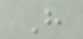H
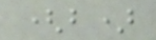(b)
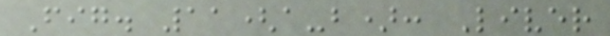Fig. 11(a-b): Liver
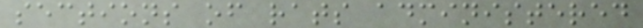sections of rats administered
